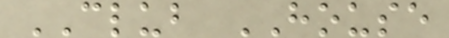CLUB HOUSE
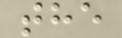the
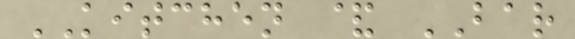KITCHEN & BAR
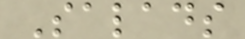Salads
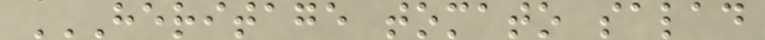HERITAGE TOMATO SALAD
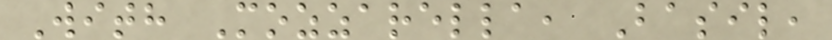With Mozzarella, Basil,
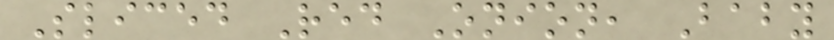Sliced Red Onion, Baby
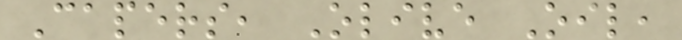Capers, Olive Oil,
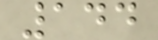144
